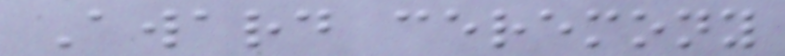Award ceremony
